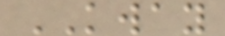KWAY
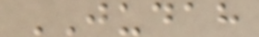JUDAH
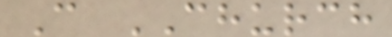C CHURCH
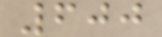600
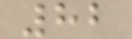82
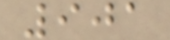901
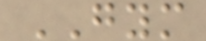GYM
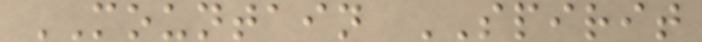MOUNTAIN SPIRIT
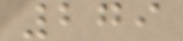279
